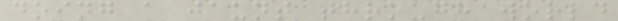doing a jaunt through world
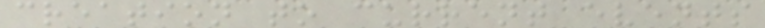creation to current events
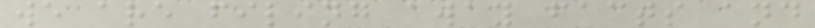we are filing away facts and
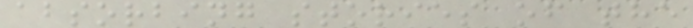absorbing stories of the
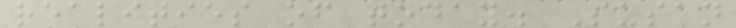realities of today. Susan
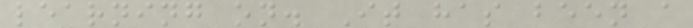learning on. It has been a
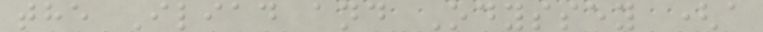the Iliad and Odyssey (a
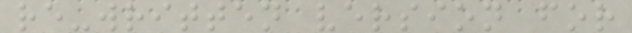re-written version for
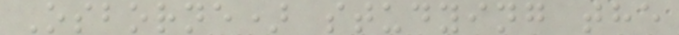Osborne) studying the
